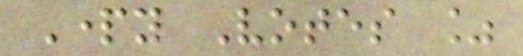Party Votes %
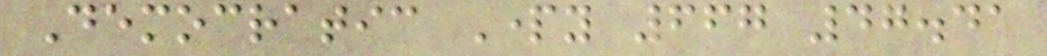Democratic Party 667 47.41
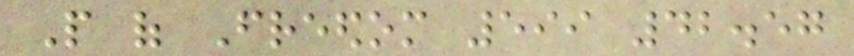People of Freedom 599 42.57
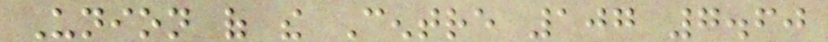Union of the Centre 107 7.60
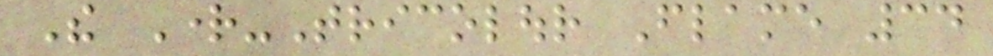The Right-Tricolour Flame 34
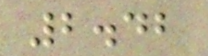2.42
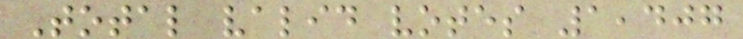Total valid votes 1,407
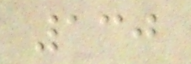130
